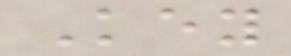Key
